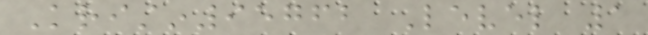Kristin95762 Level 1
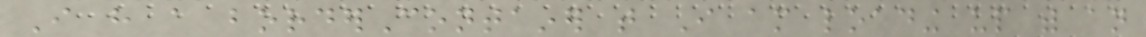I have a borderContainer that I am loading up with an
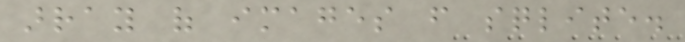array of images from sqlite.
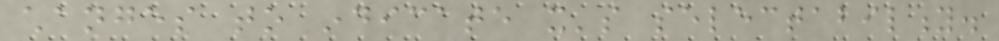changes to indicate it's selectability.
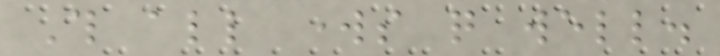This all works quite well.
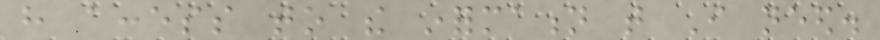have access to the information that I need.
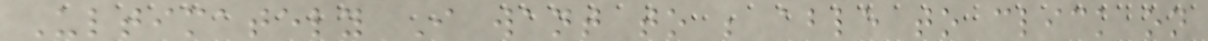Ultimately I want to be able to click on
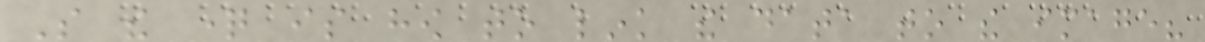So the question is how to link the data to the image?
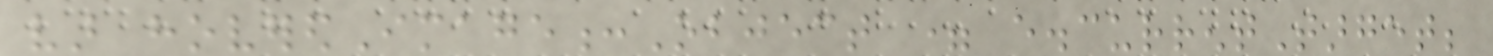var hoveredImage:Object = e.currentTarget;
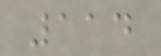114
